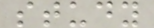study
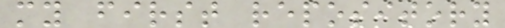my first repository
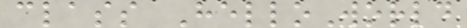class HelloWorld
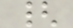{
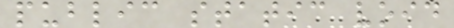public static void
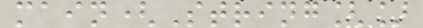main(String[]
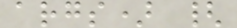args) {
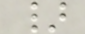}
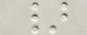}
